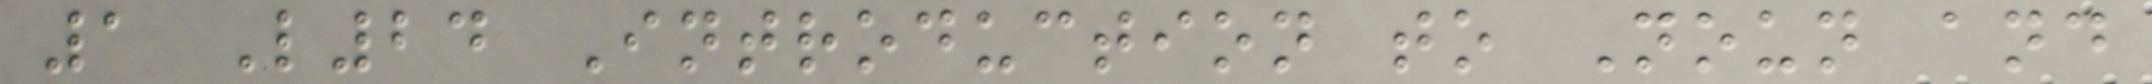1 L24 Introduction to Noun and
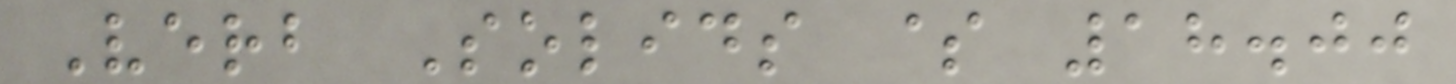Verb Solids $ 18.00
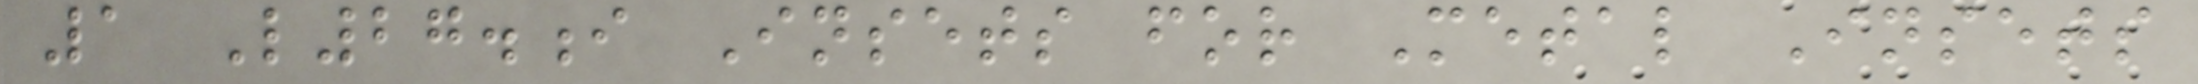1 L27.i Insets for Metal Insets
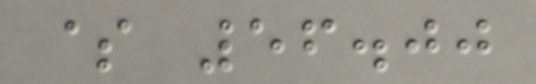$ 56.00
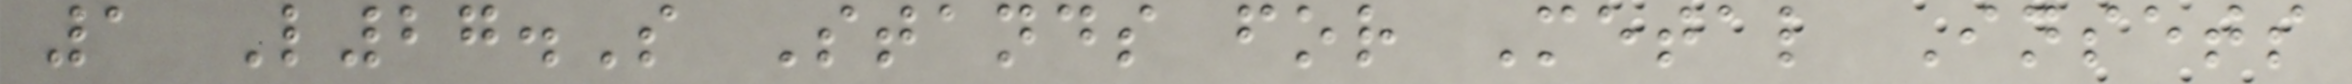1 L27.S Stands for Metal Insets
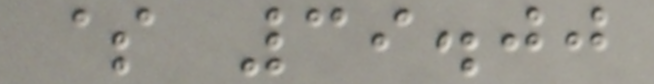$ 39.00
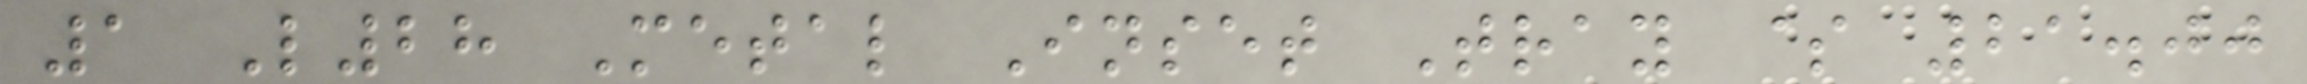1 L28 Metal Inset Tray $ 21.00
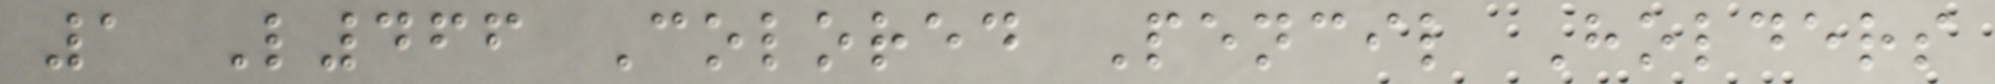1 L466 Colored Pencil Holders
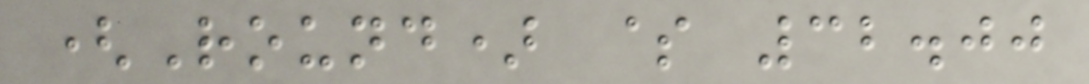(Round) $ 32.00
